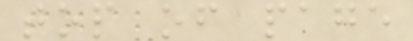top of page
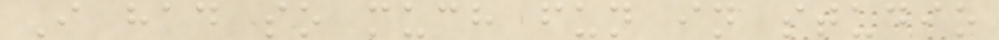I had so much fun in studio
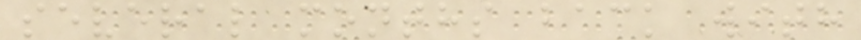several months back with
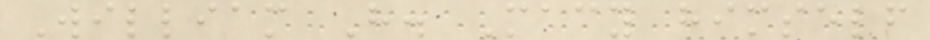William H. Macy himself
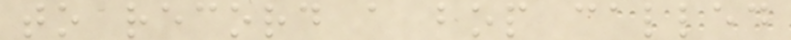to record a bop called
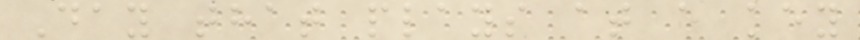Day that plays at a key
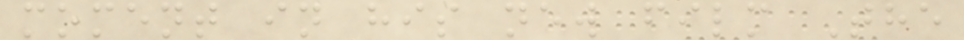moment in his new film The
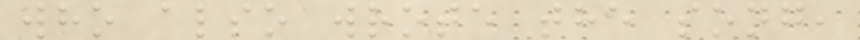who also wrote the song,
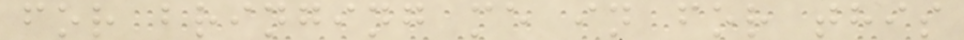for bringing me in for this
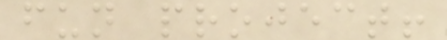fun project!
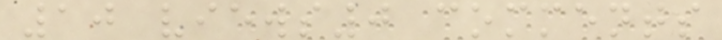10 views0 comments
